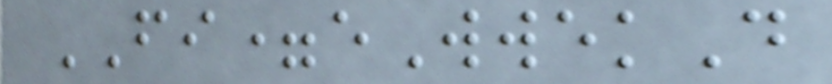FI=eWwekD
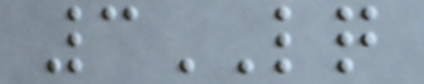3LQ
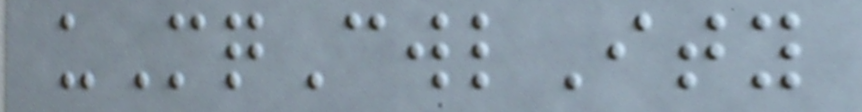uMqCwlIty
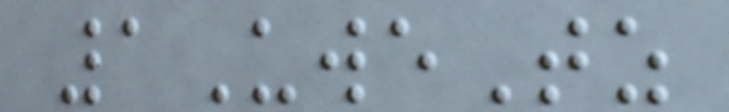1UweTz
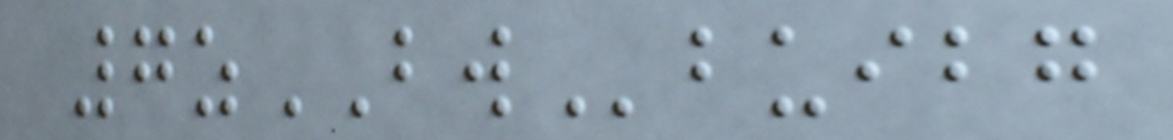7zBWbuibg
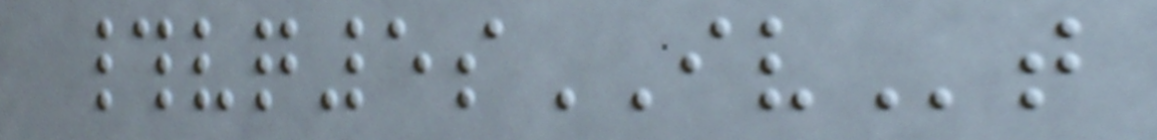#vq5sIVt
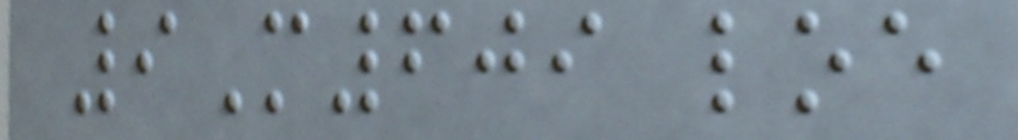9M609 loe
